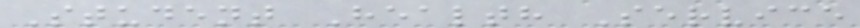Student Health Service
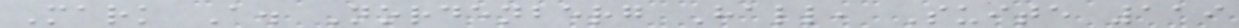Mark A. Nordenberg Hall, Suite 119
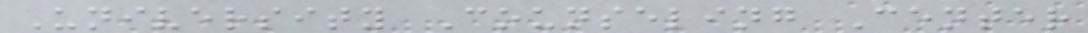University Counseling Center
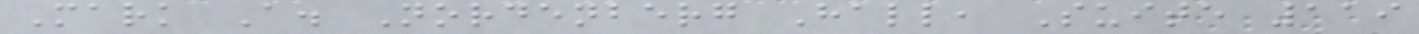Mark A. Nordenberg Hall, Suite 119
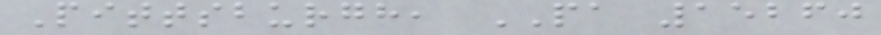Pittsburgh, PA 15260
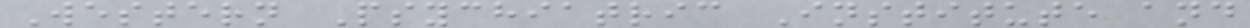Western Psychiatric Institute and
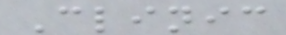Clinic
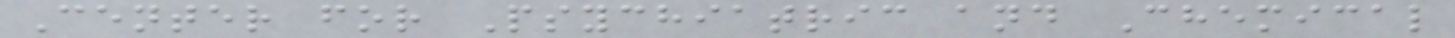Center for Psychiatric and Chemical
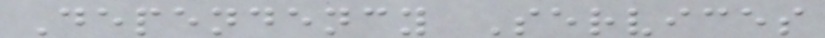Dependency Services
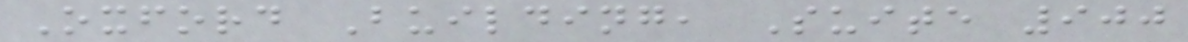Oxford Building, Suite 900
